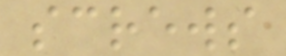screws
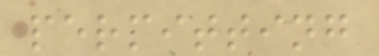permitting
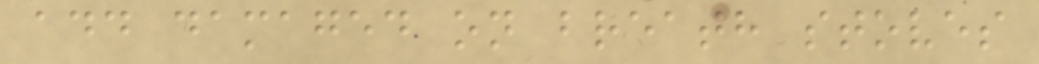add damaged on breath stoves
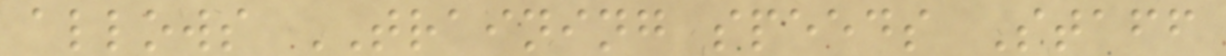allows TRAINING speeds Staff
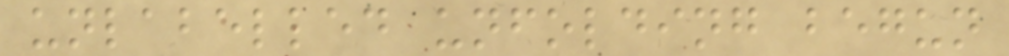unlabelled unfolding begun
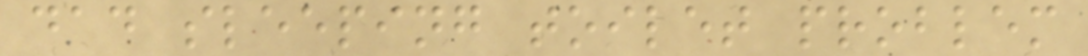dad sleeping toilet problem
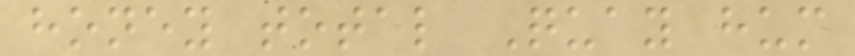honey total Quay hum
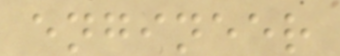engineer
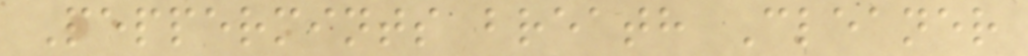Peppermints breath Cleaner
